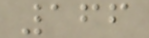166
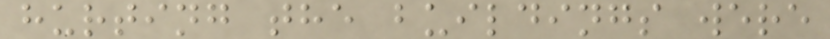hurting the buildings were
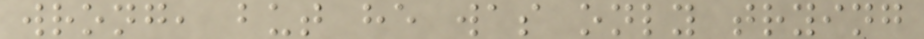wrong, but he was only trying
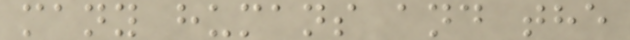many humans and the
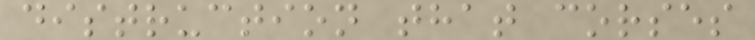distruction that corses
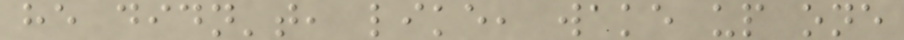he didn't, like, wake up one
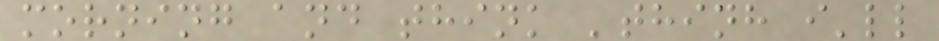morning and think 'thinh i'll
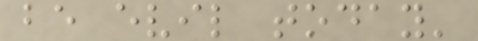be evil today'
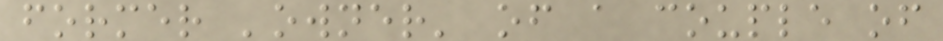former 'owner' of a couple of
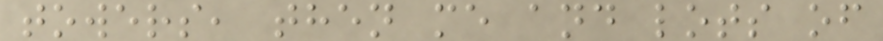towers, then me and lots of
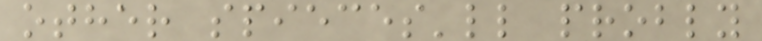other spieces'll probly
